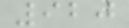920
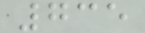735
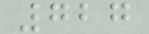727
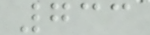733
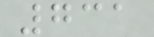731
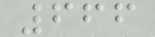666
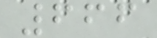666
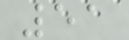51
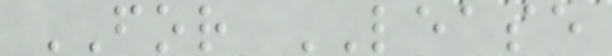FOR LEASE
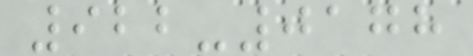922-0178
